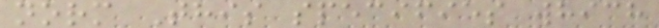norm This specifies which
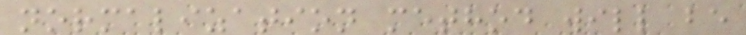normalization method will be
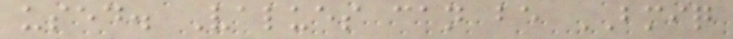used. Values can be BMIQ
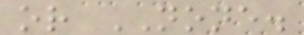or NONE.
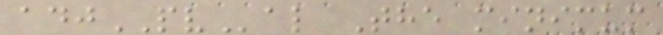adjPVal The minimum
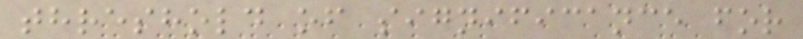threshold of significance for
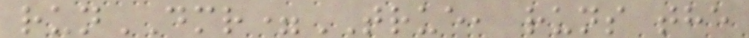runDMR=TRUE, runs the
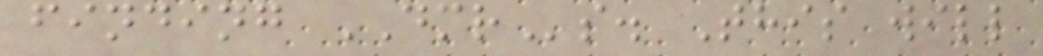finding DMRs. This will
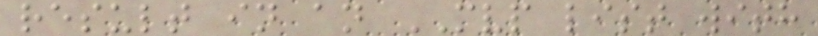result in an MVP list with
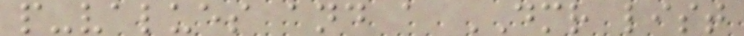p-values and a DMR list
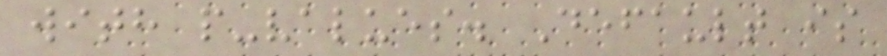with p-values. Default is
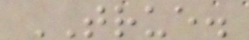TRUE.
